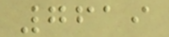7619
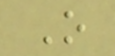O
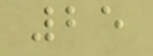25
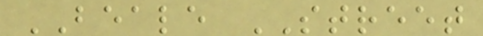BEALE STREET
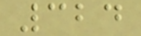324
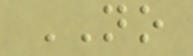NO
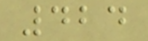424
